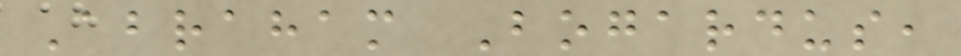Abraham Bogardus,
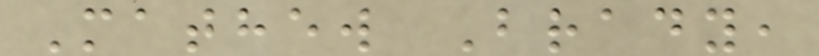Mathew Brady,
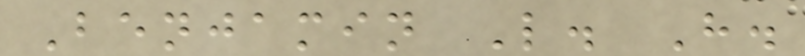Benjamin L. H.
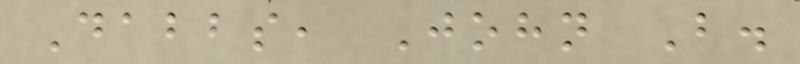Dabbs, John B.
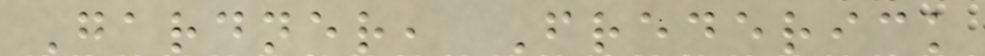Gardner, Frederick
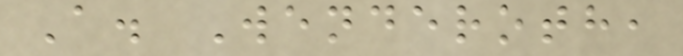A. Wenderoth,
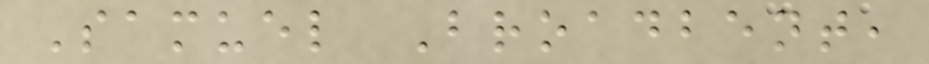Samuel Broadbent,
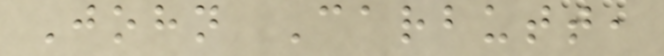John Carbutt,
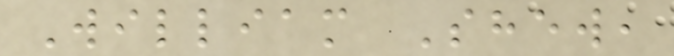William Shew,
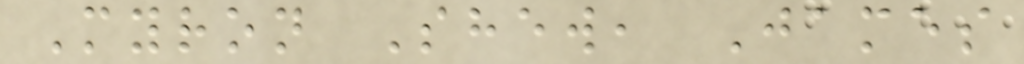Myron Shew, James
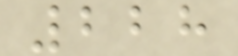228
